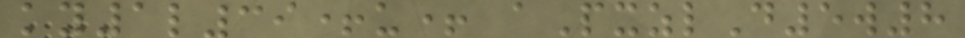ky1l39+u+ aPxzlD5w8
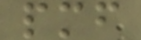pmf
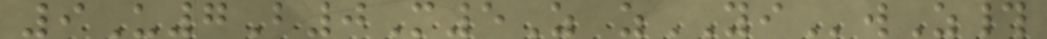9U7B0M5Z zYIwZ#
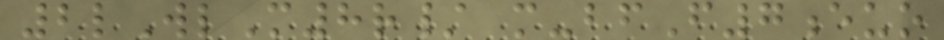2lWlM8r/ m-bfF7euo
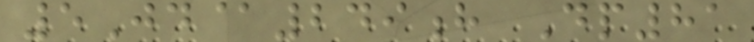5Jd@249h Dp81
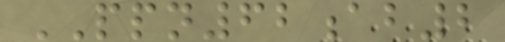PPN62ab2
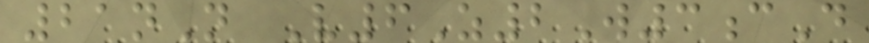21nN V6Z2W3cD
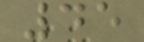45
